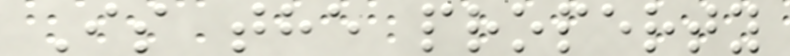Is the property
